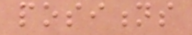positions
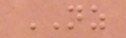NZ
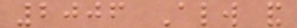2006 Always and
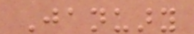January
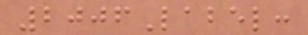2006Label:
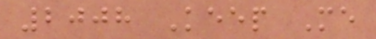2008 Keep Me
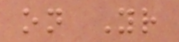on Your
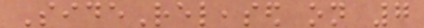SideReleased on 7
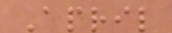April
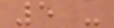5 -
